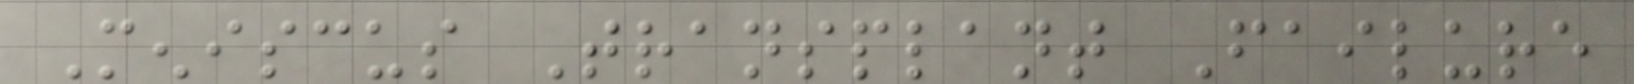Meniscus Transplant Failure
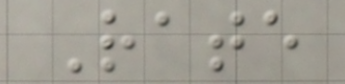Rate
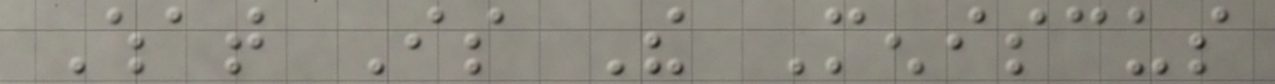What Is The Meniscus
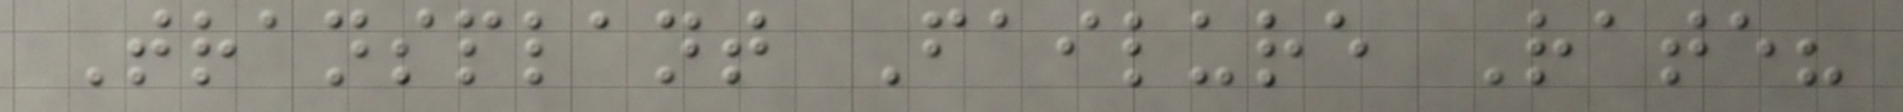Transplant Failure Rate?
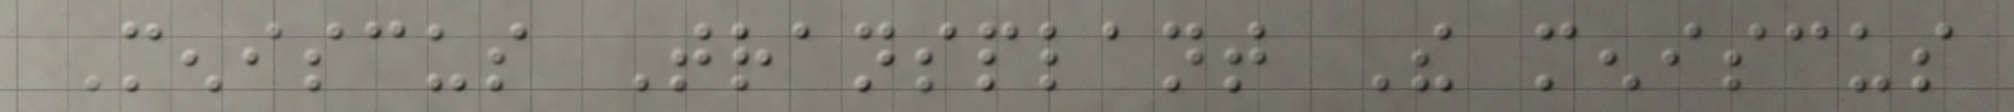Meniscus Transplant The meniscus
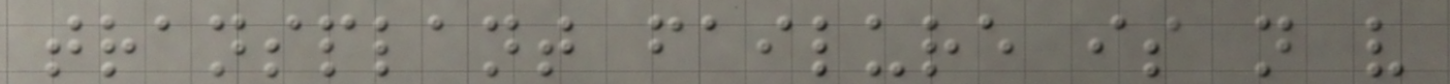transplant failure is not very
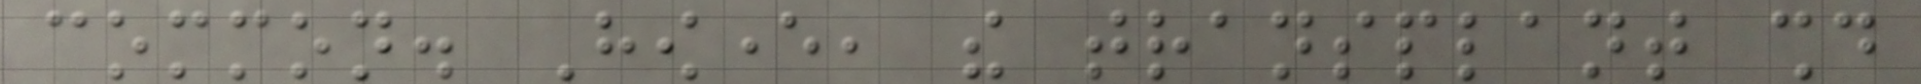common. However, the transplant should
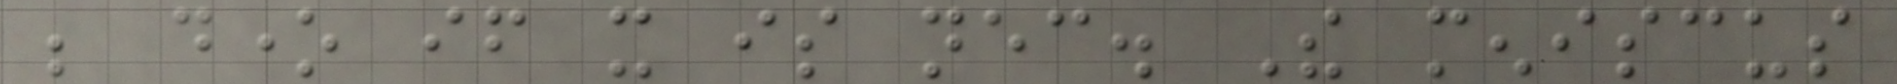be done if it is necessary. The meniscus
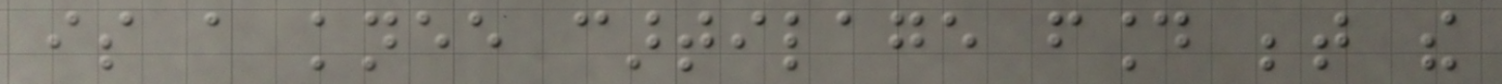is a knee cartilage found between the
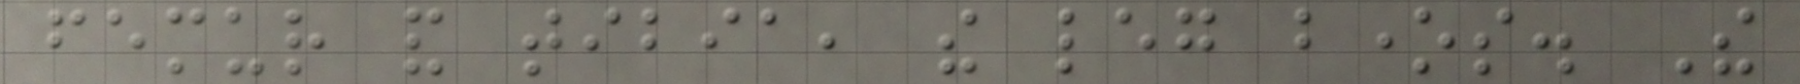femur and tibia, the leg bones. The
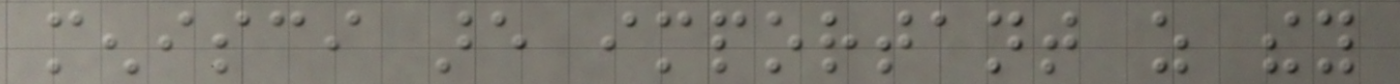menisci are important as they
